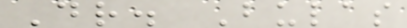Dr. Bulas
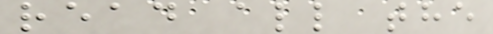read all the
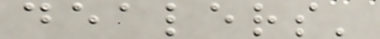dealers'
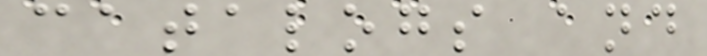catalogs and
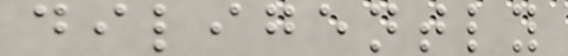diligently
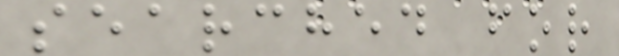searched for
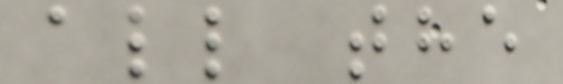all the
